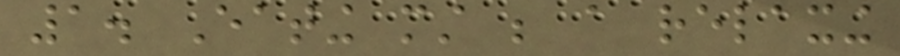1. Eating must be a relaxing
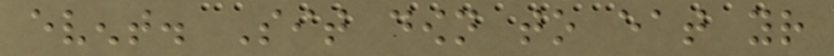event. Sit down to eat your
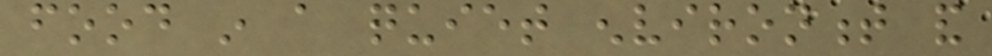food in a quiet environment and
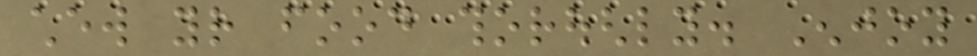chew your food thoroughly. Enjoy
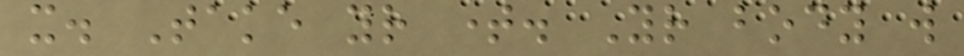it. Take your time. Your body will
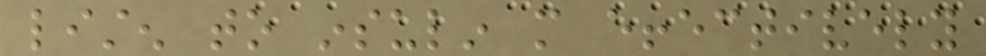listen to insulin more effectively
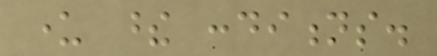under these conditions.
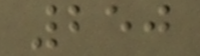250
